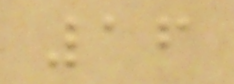16
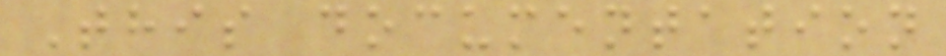This documentation
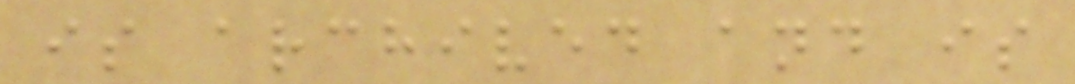is archived and is
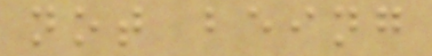not being
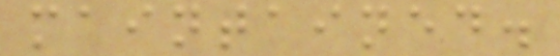maintained.
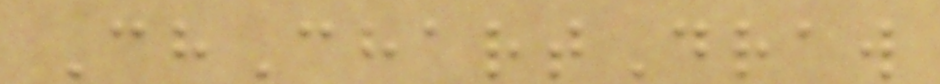ChChartDraw
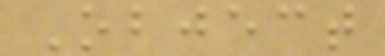Object
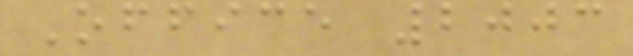Office 2003
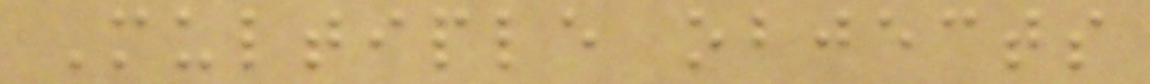Multiple objects
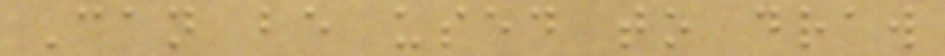Can be used to draw
